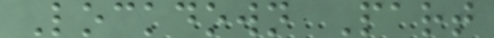Lockdown Part
